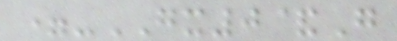=-GX0&G
